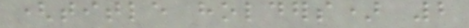(title holders) 2
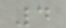4
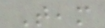Team
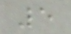5
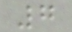7
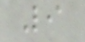9
